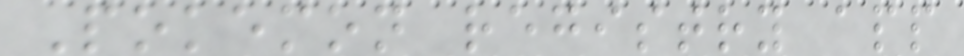Pokemon registry app
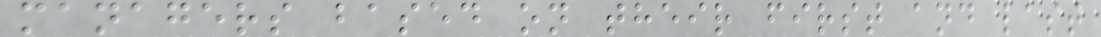managers based on their first and last
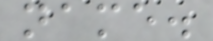name.
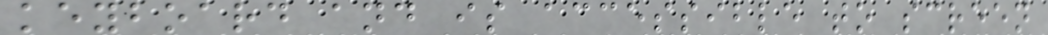keyboard and is accessible to screen
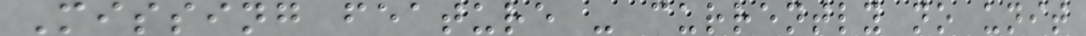Missing feature - currently no unit
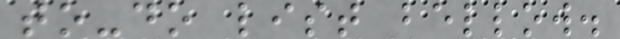to-do list bellow.
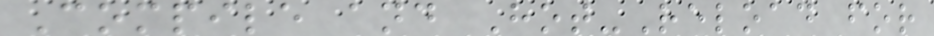Compile and Hot-Reload for
